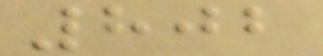802
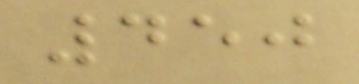450
